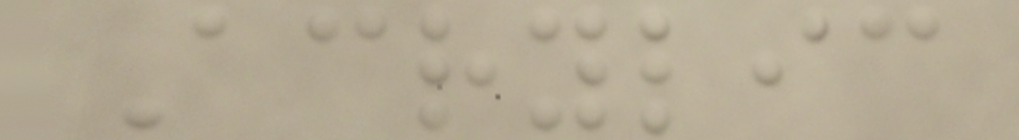Acrylic
